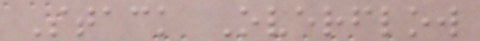Stack Overflow
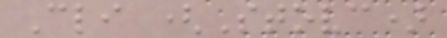Cli (Stovc)
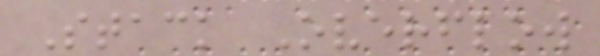Stack Overflow
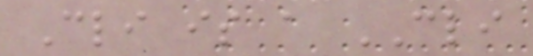Cli is a CLI
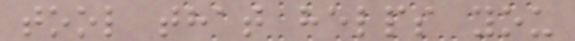tool that helps you
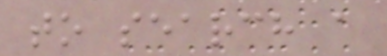to search a
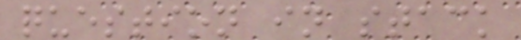question in stack
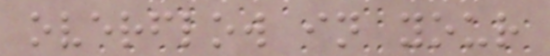overflow in your
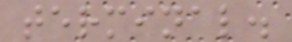terminal.
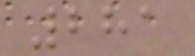281
